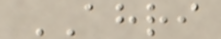AHRI
